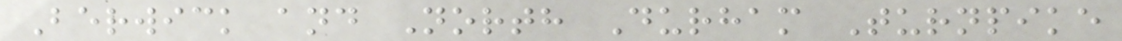Berwick and North Durham Turnpike
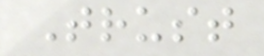Trust
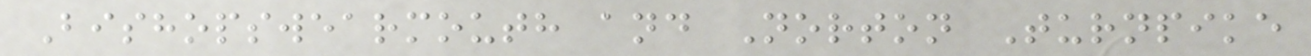Bishopswearmouth and Norton Turnpike
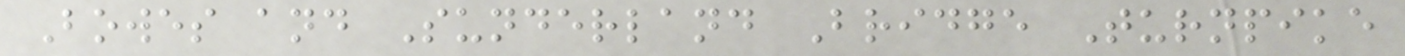Bowes and Sunderland Bridge Turnpike
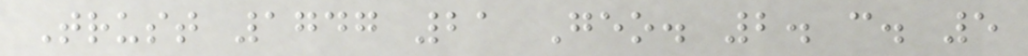Trust 1747 21 Geo. 2. c. 5
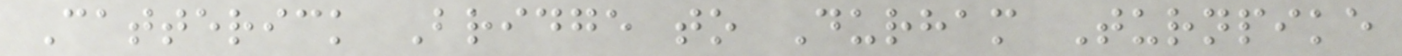Catterick Bridge to Durham Turnpike
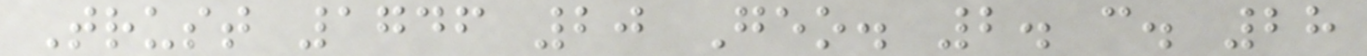Trust 1746 20 Geo. 2. c. 28
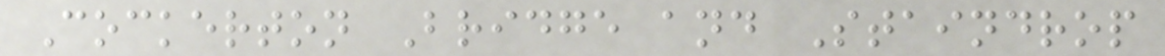Cockerton Bridge and Staindrop
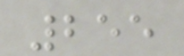255
